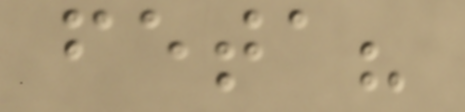feta?
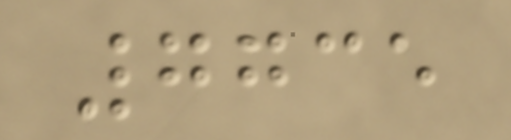7735
